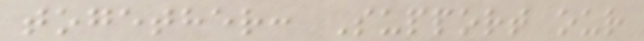together: Support our
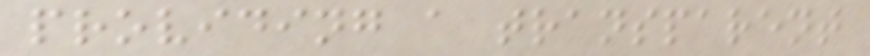providing a transparent
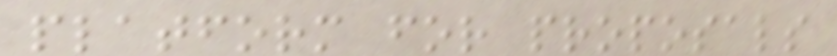platform for proposals
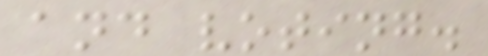and voting.
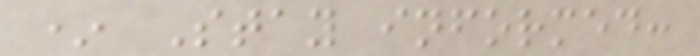* Stay informed:
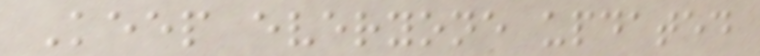Keep everyone updated
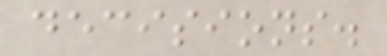decisions.
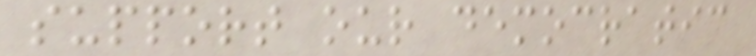support our democratic
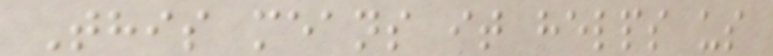This means it helps us
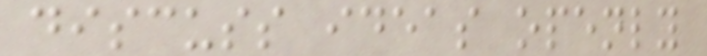discuss ideas openly
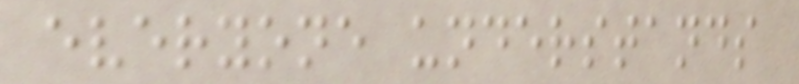everyone understands
